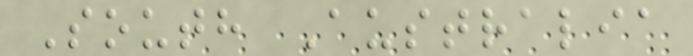South Australia
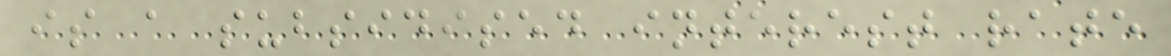is a subsidised interest rate
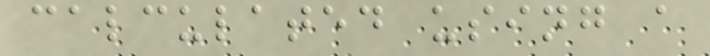calculated using a
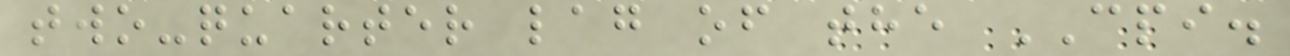two-quarter lag of the CPI.
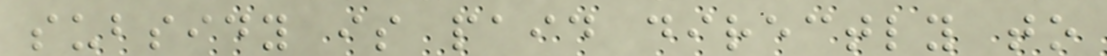subsidy is paid directly to
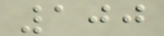100
